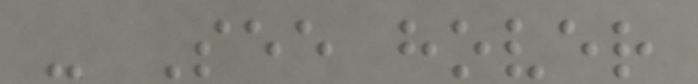- See hover
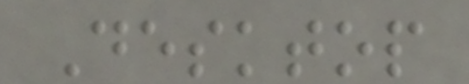Desktop
